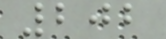202
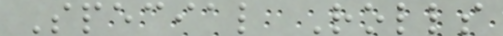Special Rolls
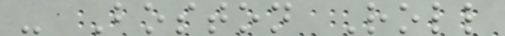- Boston Roll
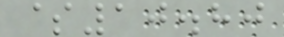$10.80
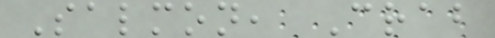Salmon, Crab
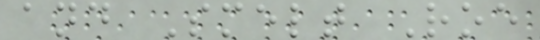and Smelt Roe
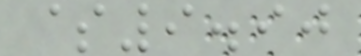$9.90
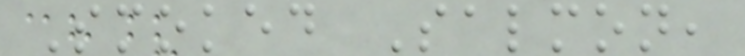Smoked Salmon,
